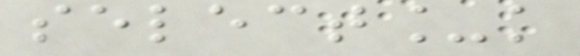select_k
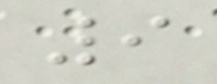9
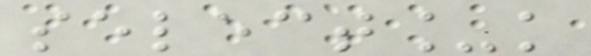select_k
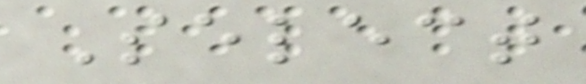Select
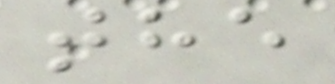the
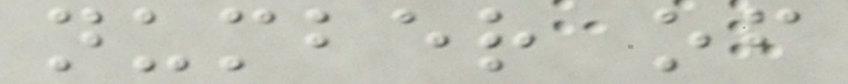number of
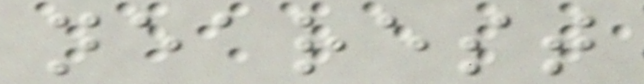nearest
